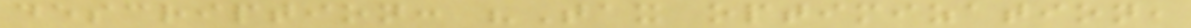description: "Tax optimization,
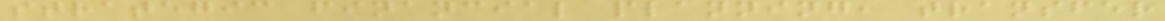strategic financial planning, transfer
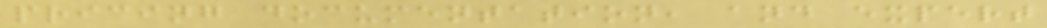pricing documentation, and expert
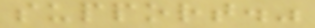support."
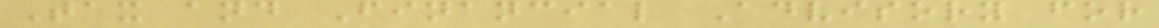Tax and Financial Advisory for
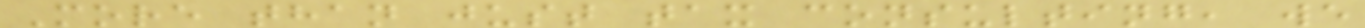More than just tax consulting, we
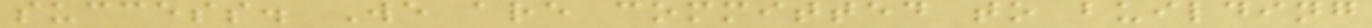success. We are committed to building
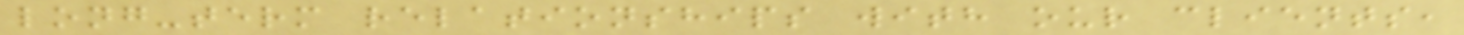long-term relationships with our clients,
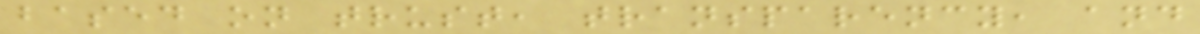based on trust, transparency, and
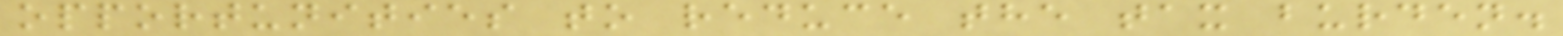opportunities to reduce the tax burden.
